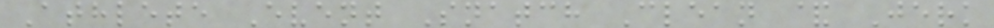Athlete Event Snatch Clean & Jerk
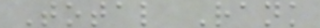Total Rank
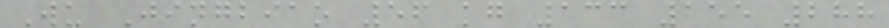Wu Jingbiao 56 kg 133 155 288
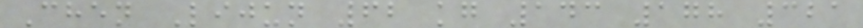Chen Lijun 62 kg 143 178 321
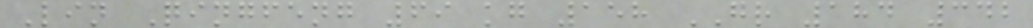Lin Qingfeng 69 kg 158 GR 184 342
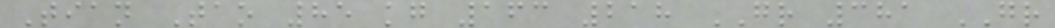Tian Tao 85 kg 163 218 GR 381 GR
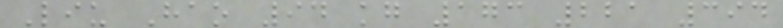Liu Hao 94 kg 173 221 394
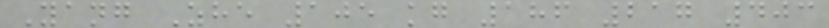Yang Zhe 105 kg 186 217 403
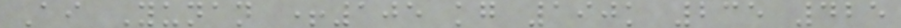Ai Yunan +105 kg 190k 235 425
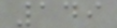149
